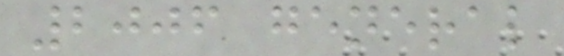2006 general
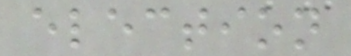election
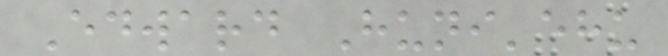Edward Huni'ehu
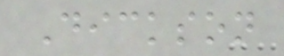Dickson
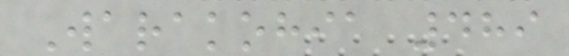Warakohia 489
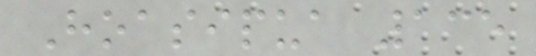Hoasipua 135
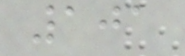101
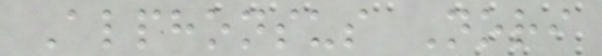Alphonsus Nori
